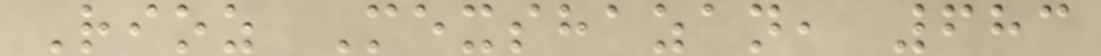Rioz Mexshazan, 683
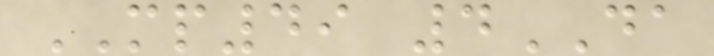MP49 4DA
